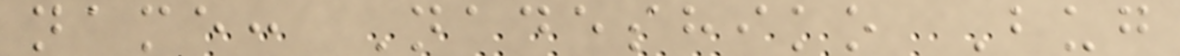name: Nadeshiko Bug
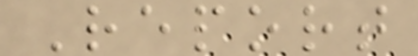Report
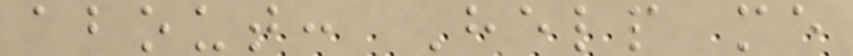about: Help me
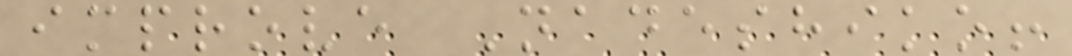improve Nadeshiko!
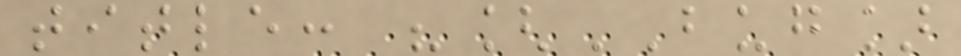title: "[BUG]
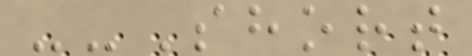--Short
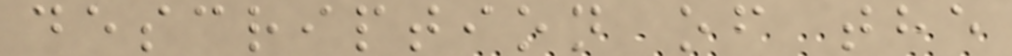description of the
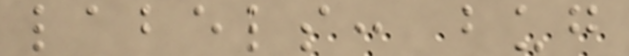labels: bug
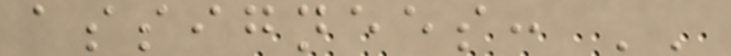assignees: ''
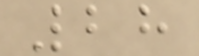28
